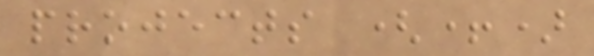projects (+)
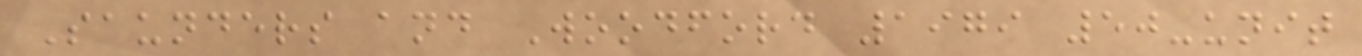Saunders and Woodford 1979 50-unit
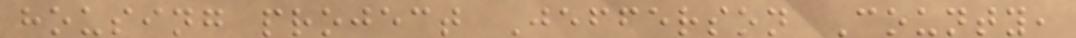housing project Jefferson County,
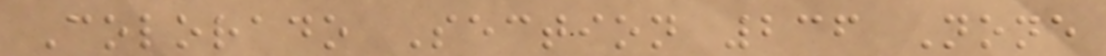Colorado Section 236 None
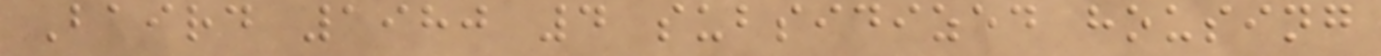Baird 1980 4 subsidized housing
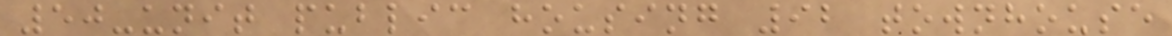50-unit public housing 92 townhouse
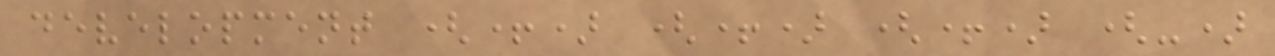development (+) (+) (+) (-)
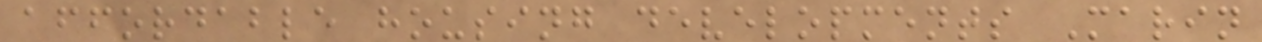affordable housing developments Marin
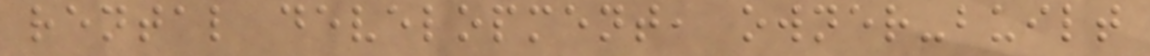rental development, owner-built
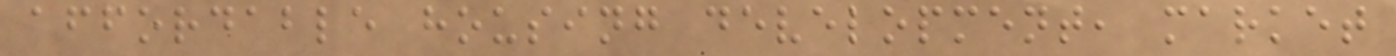affordable housing development, market
